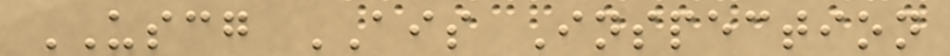USCG AIS Inspection
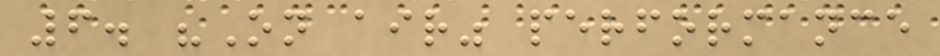6. "On air" performance
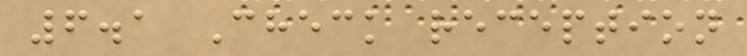6.1 Check reception
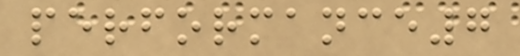performance7
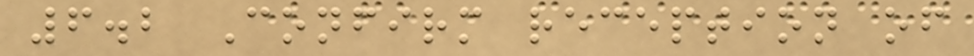6.2 Confirm reception of
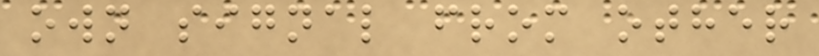own signal from other
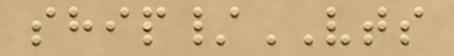ship/VTS
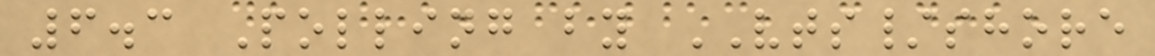6.3 Polling by VTS/shore
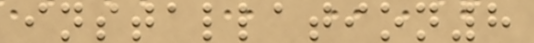installation8
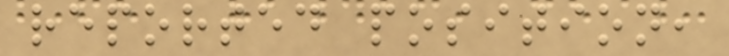reported position,
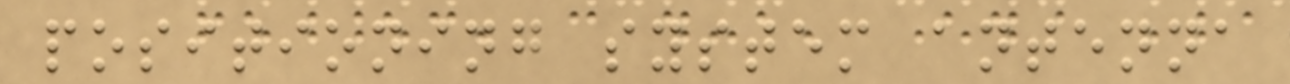positioning system antenna
